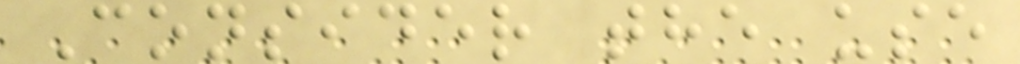Consider the use
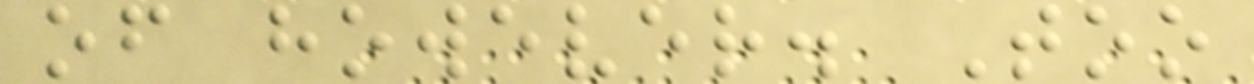of however. Too
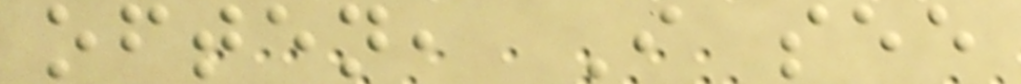often, I see
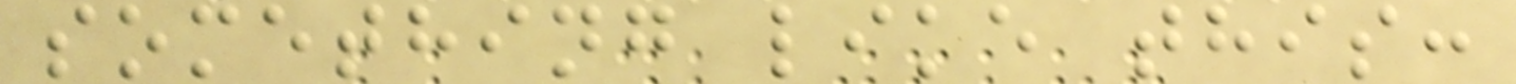something like this:
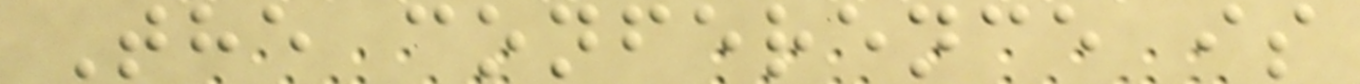The conference is
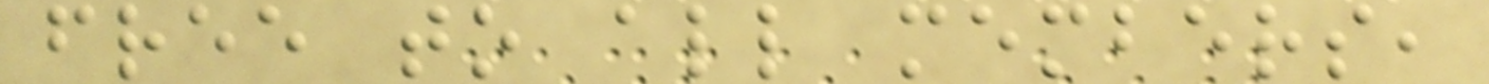free to all members,
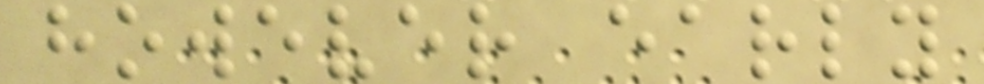however early
